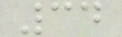34
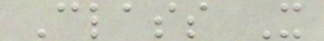Class X
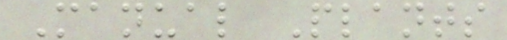Manual Plants
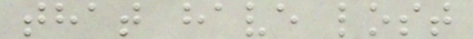that have lost
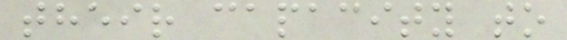their capacity to
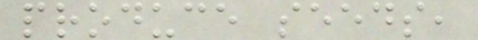produce seeds,
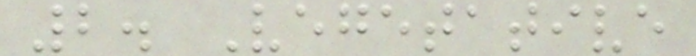2. Vegetative
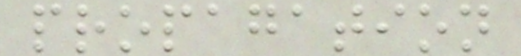propagation
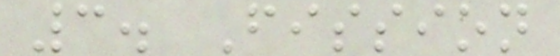3. Fission
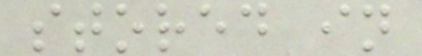stored in
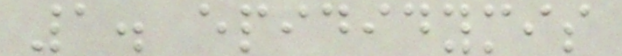1. epididymis
